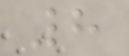8
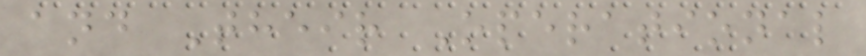and Their Operational
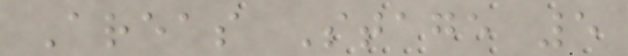Areas Stage 5
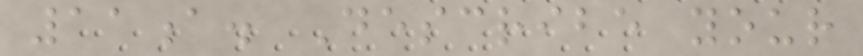11a. Describe your
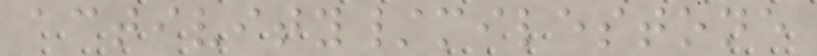activity/milestone
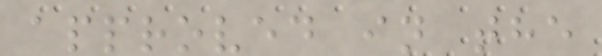approved in the
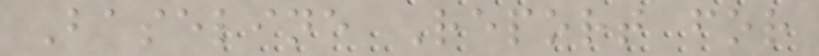Baseline Report for
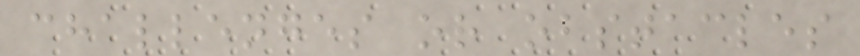challenges or obstacles
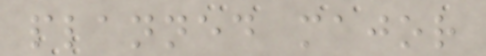planned major
